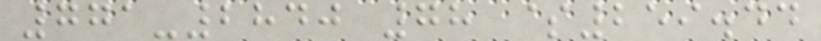771-2840 78 $259.44
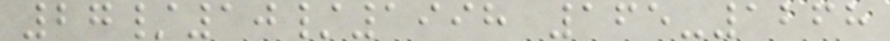27/10/1998 165-1268
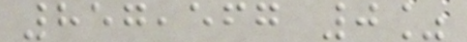857,567 0%
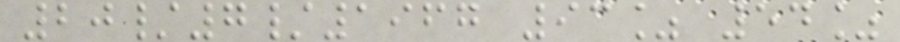20/7/1967 93% 54%
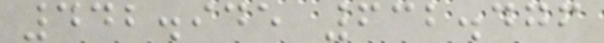442.945 632.476
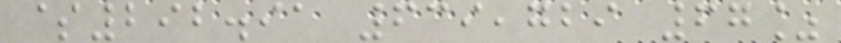$292.91 639,729 67%
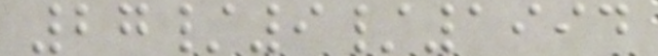27/9/1994
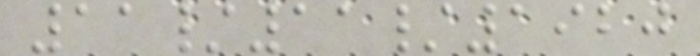11/11/1920
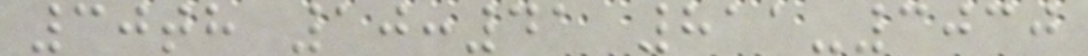30th 10:41 811-3030
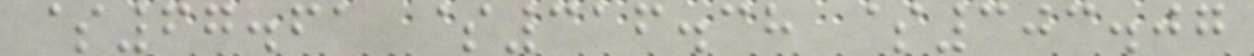$67.61 $316.38 $303.07
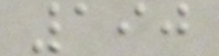190
